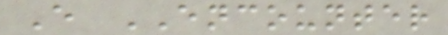E ENCOUNTER
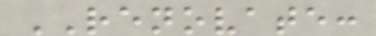RENOVATE:
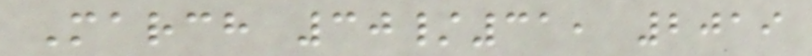March 30/31, 2019
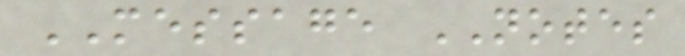MESSAGE NOTES
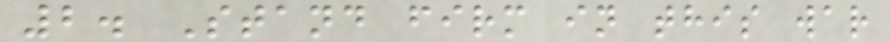2. Stand firm in this war
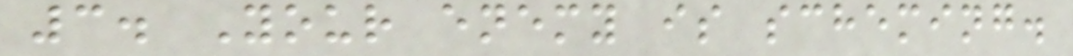3. Your enemy is scheming.
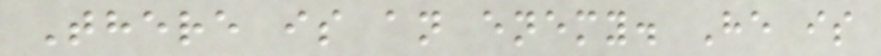There is an enemy. He is
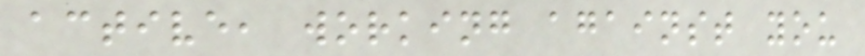active, working against you
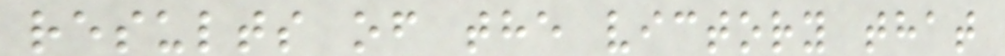results of the victory that
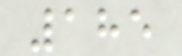185
